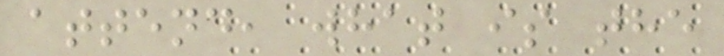attend, what is the
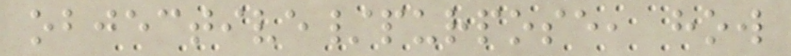objective/purpose, how
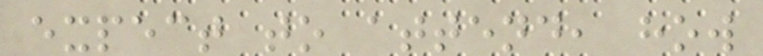expect to attend, how
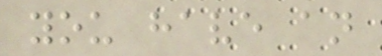you have an
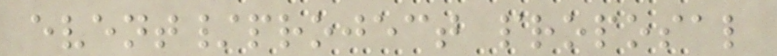event/project proposal
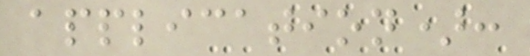application):
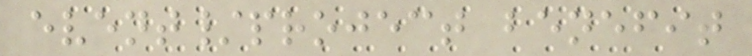event/project benefit
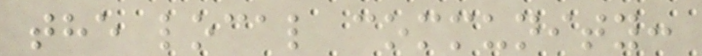the local community:
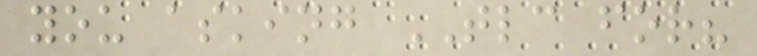you asking TLC for?
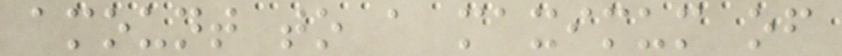amount to a maximum of
